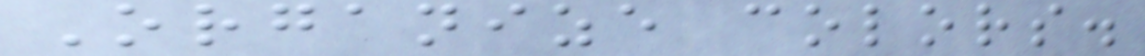Organize colors.
